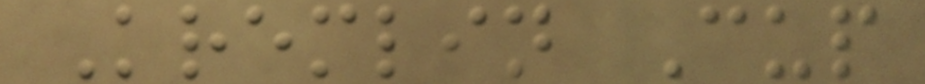Kremlin Cup
